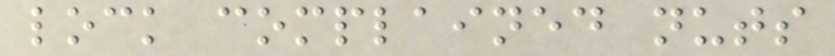lock complained nuts
